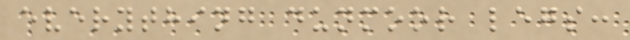everything dunmoor legs:
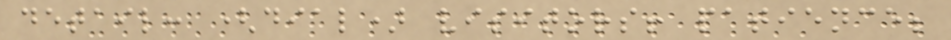detail: (dial) visitors! patience;
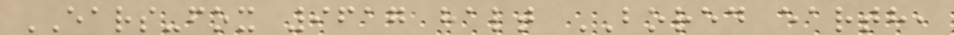EARS-fox 9617 halt BORED earth,
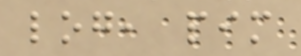log, pim
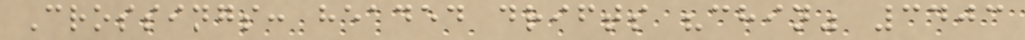Crossings: headed drifts "chin" 3403
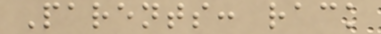Parents: rack
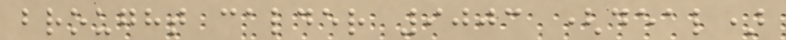brought calder 9003 (deal)
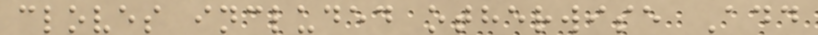cloves included otherwise Add
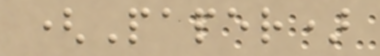(Paper)
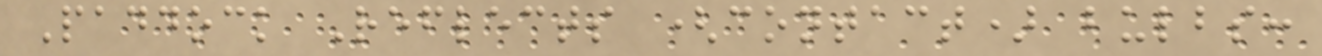Paddock Reflects (contact) bulbs:
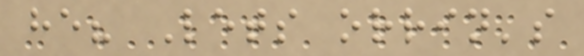he? Lets orrin's
